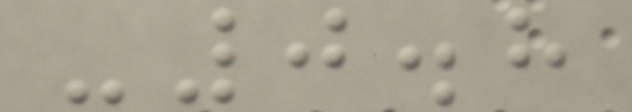-0.8
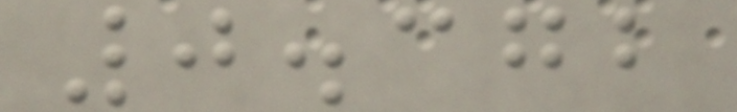0.372
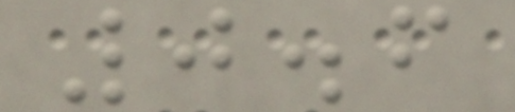0.6
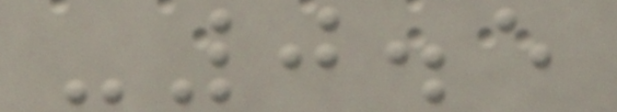-0.5
